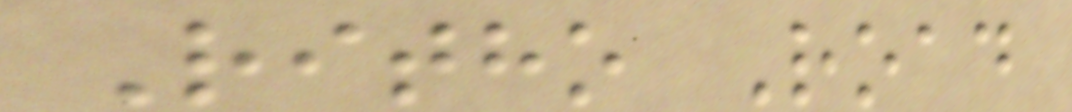Ritho Road
